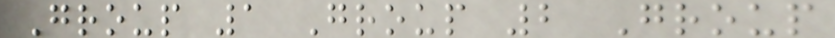Group 1 Group 2 Group
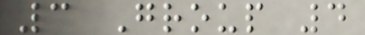3 Group 4
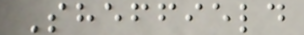Sheffield
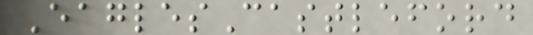EaglesCastleford
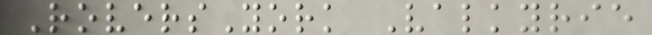RoversYork Valkyrie
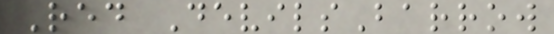Red DevilsBarrow
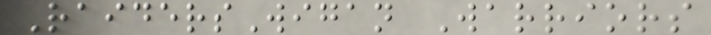RaidersWigan Warriors
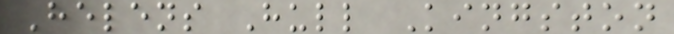Helens Hull Kingston
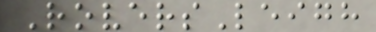RoversLeigh
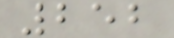252
